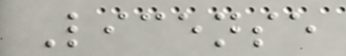License
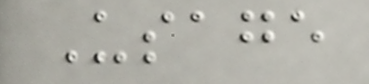Usage
